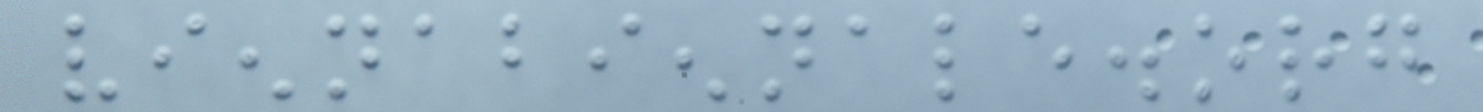viennabiennale.org
